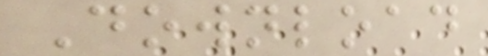Download
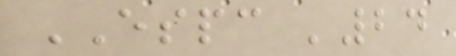ESPC '24
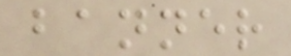banner
